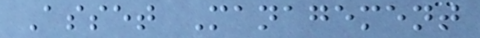Asset Management
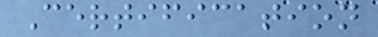Certification
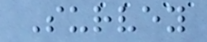Survey
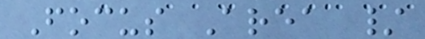Focus Area /
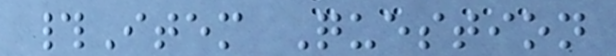#Item Question
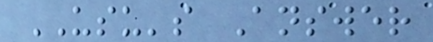USU's Answer
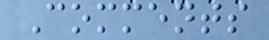Comments
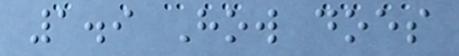1.9 How does
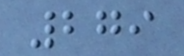279
